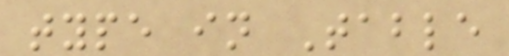type in Table
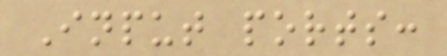Input ports:
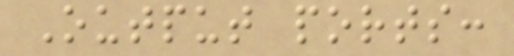Output ports:
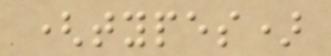(types)
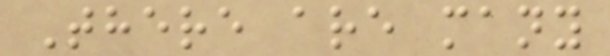There are many
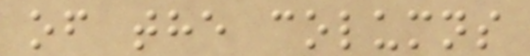of the columns
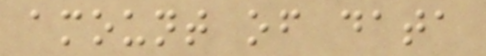amount of data
